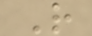R
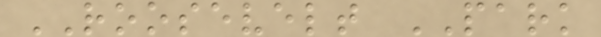ROOSEVELT PARK
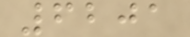6201
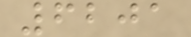6201
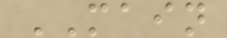MAIN
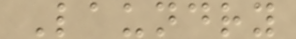Laundry
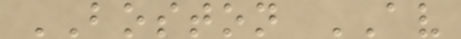BOSTON AV
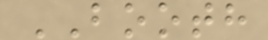BOOTH
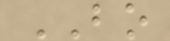BO
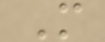M
